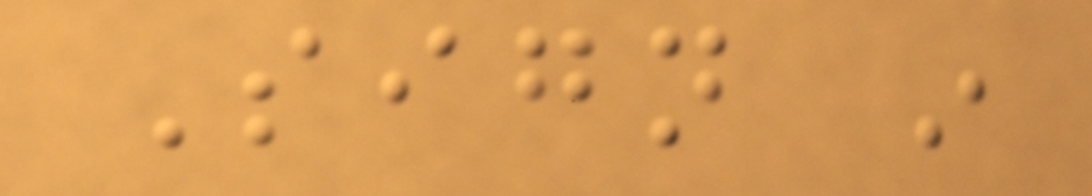Sign in
